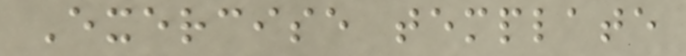Exercise template
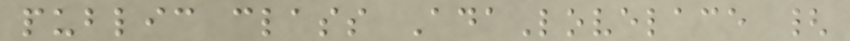public class AdaLovelace {
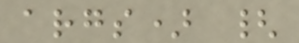args) {
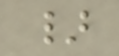}
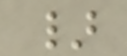}
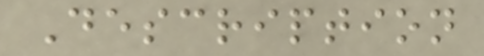Description
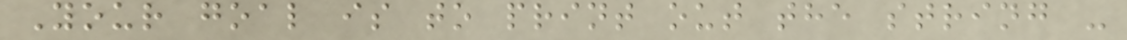Your goal is to print out the string -
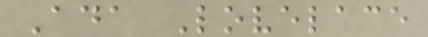Ada Lovelace
